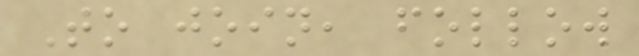To join, follow
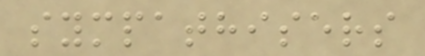sympathisers
